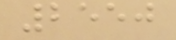2550
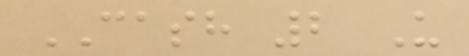CASH 2 U
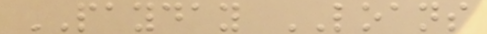PAYDAY LOANS
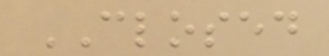CLOSED
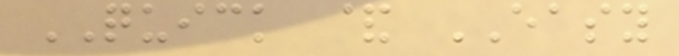QUICK & EASY
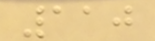110
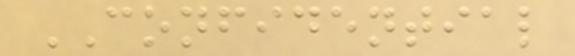CONFIDENTIAL
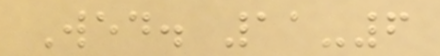Wed. 11-6
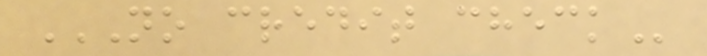NO CREDIT CHECK
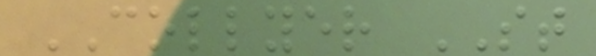COLLYER ST
